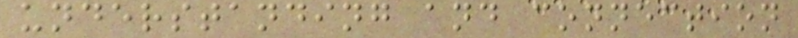understanding and connection
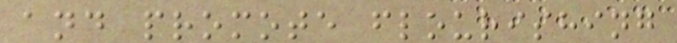and promote flourishing
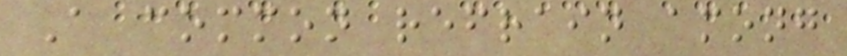A common refrain among
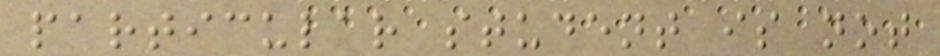particular student is not
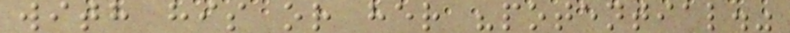with his or her "potential."
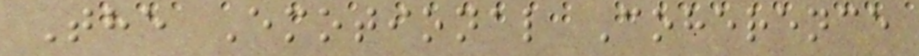The Emotional Coherence
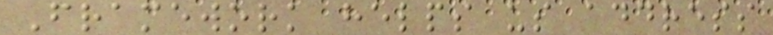Framework helps us address
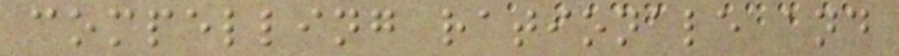compelling rationale and
